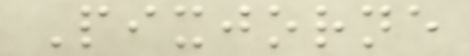Pixjorne
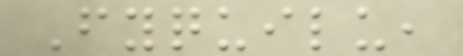Fyquilu,
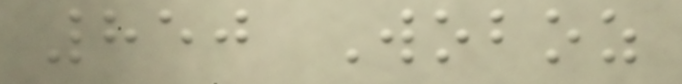850 Woboz
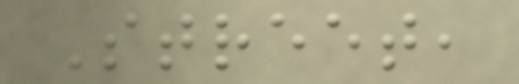Street,
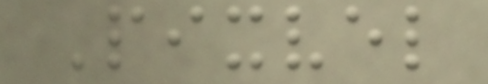Pixvel
